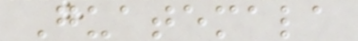Guatemala
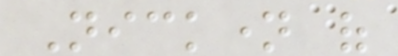Nickname of
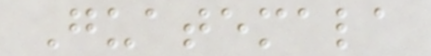Guatemala
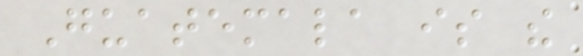Guatemala is the
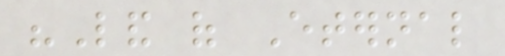"Land of Eternal
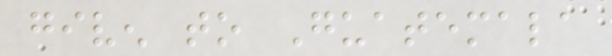given to Guatemala
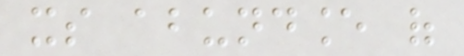its abundance of
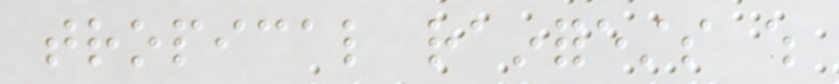tropical rainforests which
